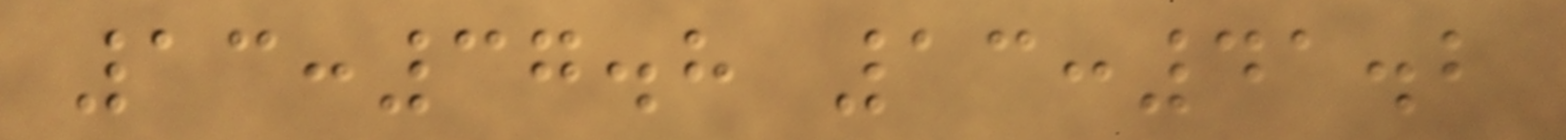13:37.8 13:41.2
